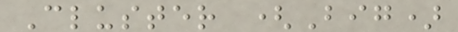Cluster (Big)
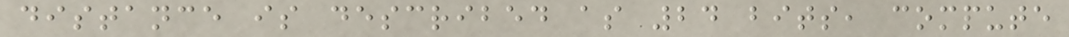distance is described as 24 bits, compute
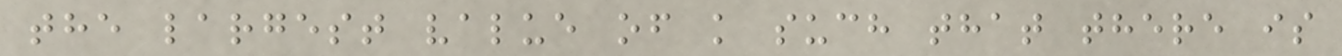the largest value of k such that there is
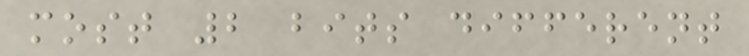most 2 bits different
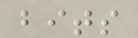bits
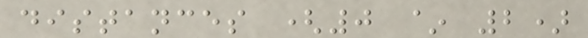distances (0 ~ 2)
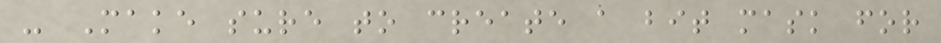- Make sure to create a bit mask for
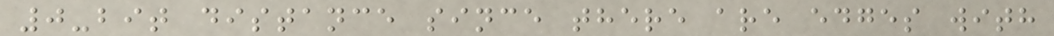0-bit distance since there are edges with
